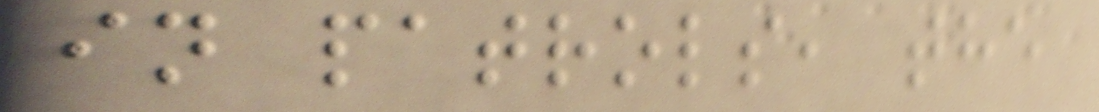in patrols, the
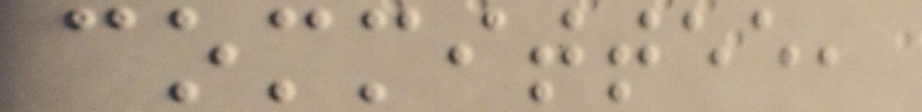committee,
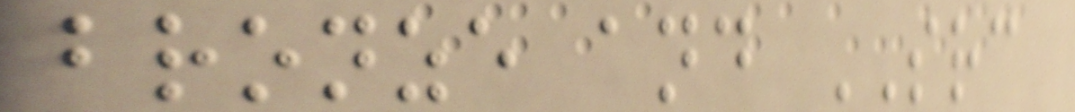bronze and SRC
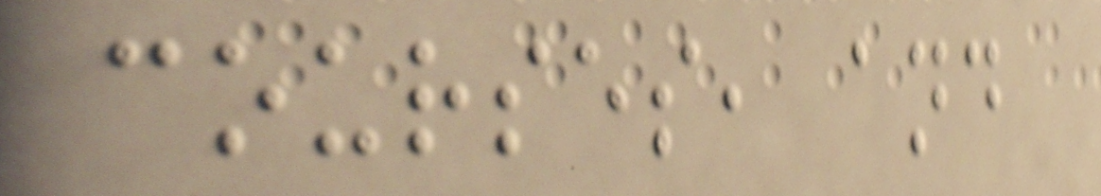courses, and
